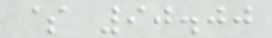$ 90.00
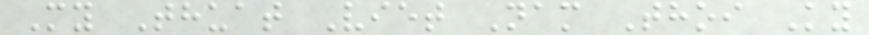My Thuat Viet Nam Thoi Ky
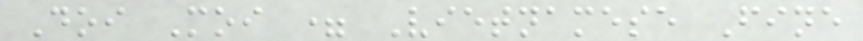Doi Moi = Vietnamese Fine
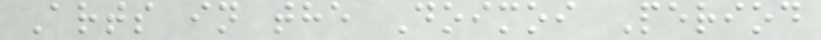Arts in the Doimoi Period
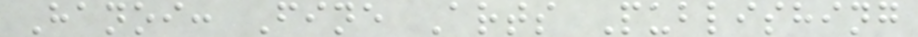Hanoi: Fine Arts Publishing
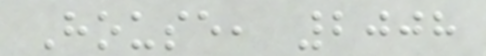House, 2008
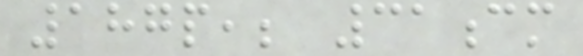187p,; 31cm
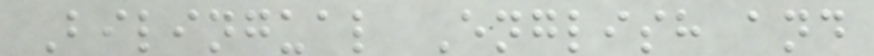Bilingual English and
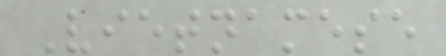Vietnamese
